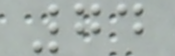74
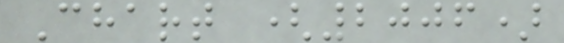Chart (2006)
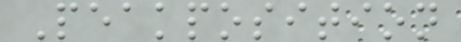Peakposition
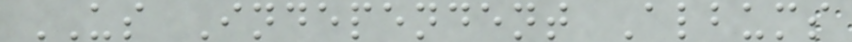US Independent Albums
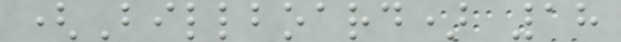(Billboard) 18
